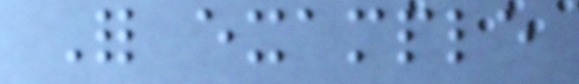For example
